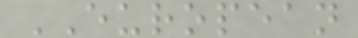EUROPEAN
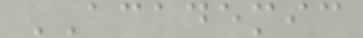ACADEMIC
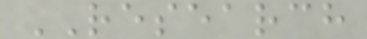RESEARCH
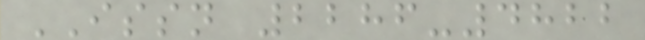ISSN 2286-4822
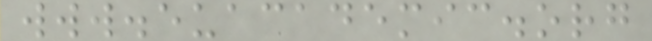www.euacademic.org
